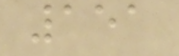151
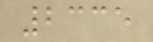2335
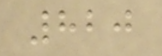820
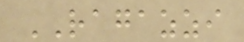RAGAZZI
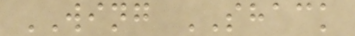WING SHACK
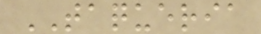TAQUERIA
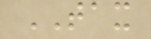TAX
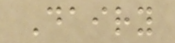Dairy
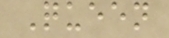Queen
